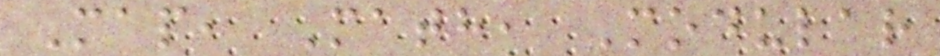Map, Math, Modular
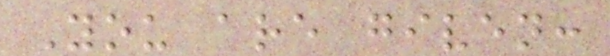You are given:
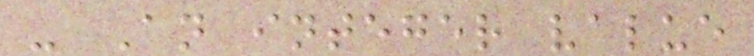- An integer value
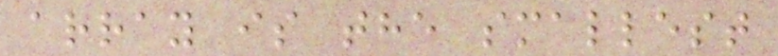array is the smallest
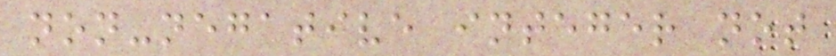non-negative integer not
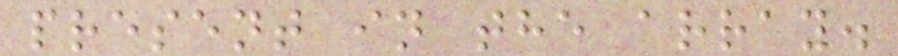present in the array.
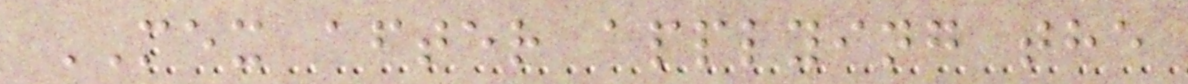MEX after applying the
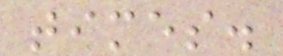times.
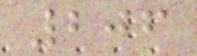206
